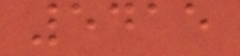5415
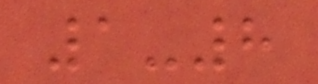1-8
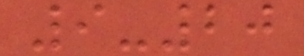9-20
